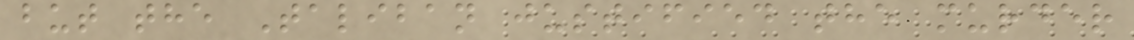but the Taliban justified the murder
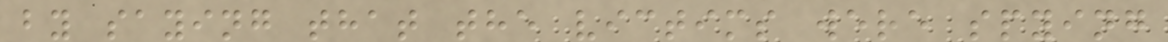by saying that the victims were spying
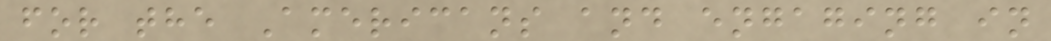for the Americans and engaging in
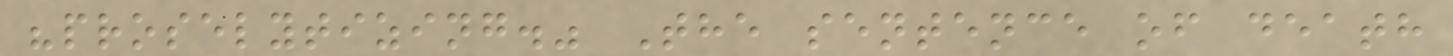"proselytizing." The sentence of death
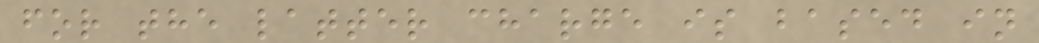for the latter charge is based in
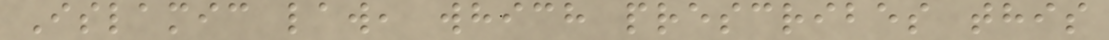Islamic law, which prescribes this
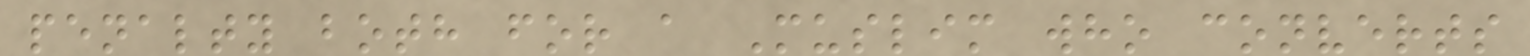penalty both for a Muslim who converts
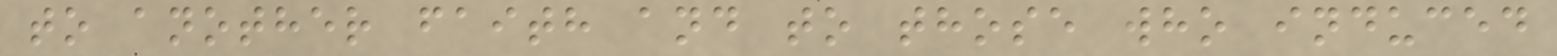to another faith and to those who induced
